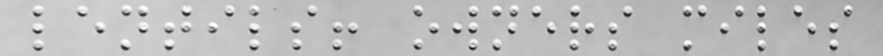lentils! owners miles
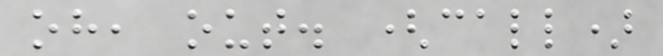oh, out. (call)
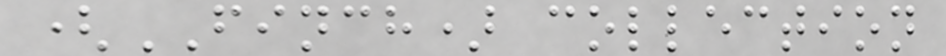(FINCH) collection
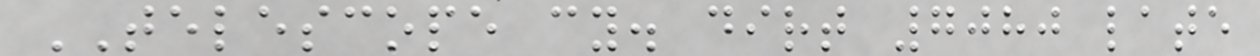TELESCOPE cy. dirt 7080 late
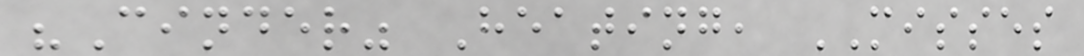"Cinder" Heating, MISSES
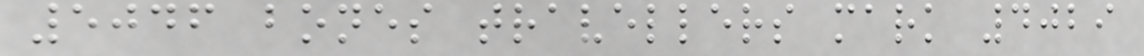5046 bones travellers mark 4029
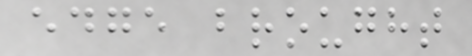edge brought
